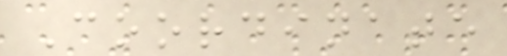Coordinate
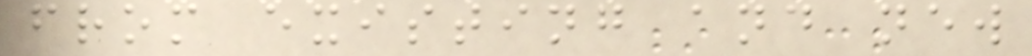from existing and new
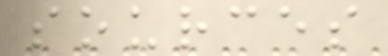sources
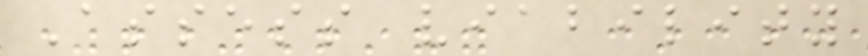Assess viability
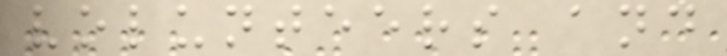volunteers and
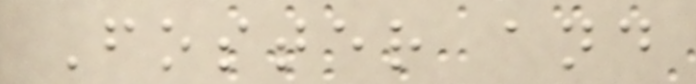Foster and
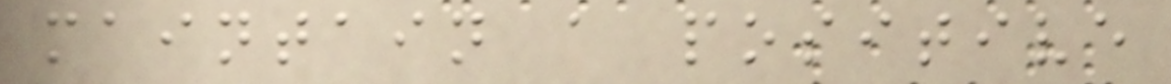maintain a positive
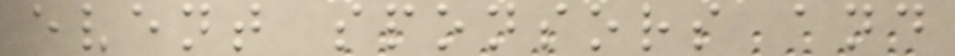event sponsors and
